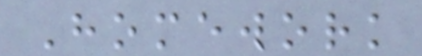Homework
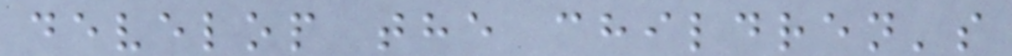develop the children's
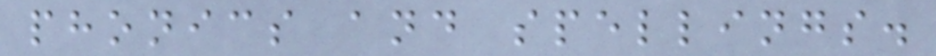phonics and spellings.
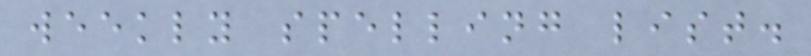weekly spelling list.
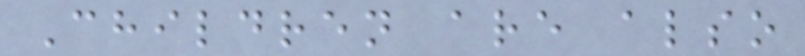Children are also
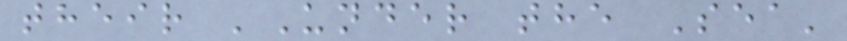their 'Under the Sea'
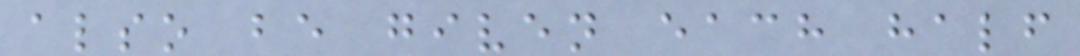also be given each half
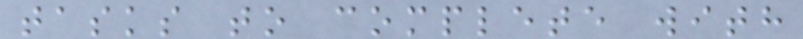tasks to complete with
